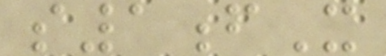s1fX
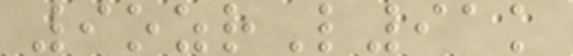9ozrL91k
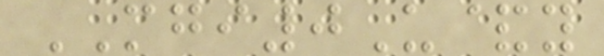MGI0U&y
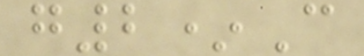g2*C
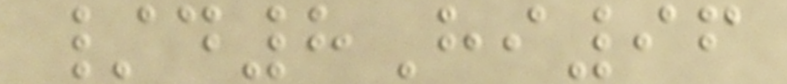/d8Hi96
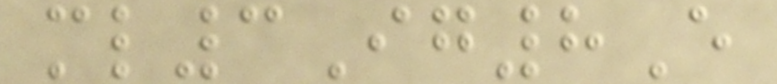ml3Ig8E
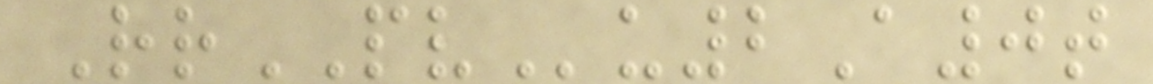RrPVu2A0t
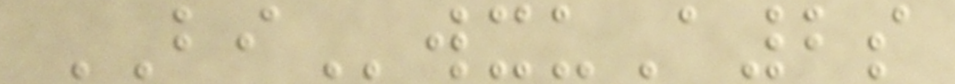BIwxuA2s
